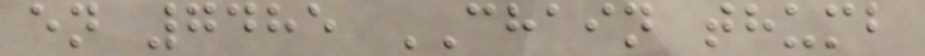en 7485 CHAIN thumb
